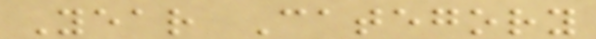Year Category
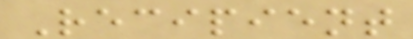Recipient
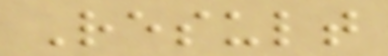Result
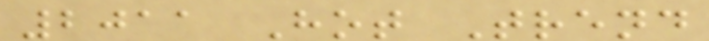2011 Hot Trend
